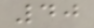40
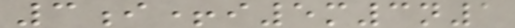3i+i5m3n1
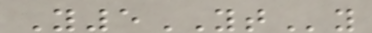Y5YTy
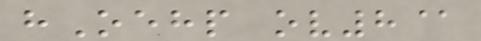hOehp ov8@
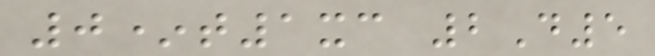0*t1xc 2D5
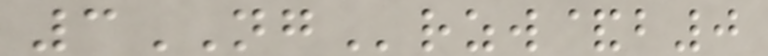3NGrzw&b0
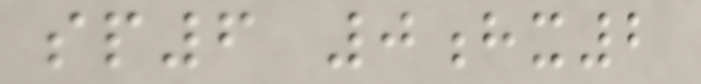sp6 0hx2
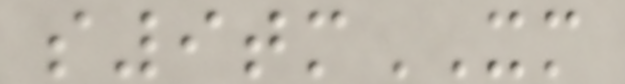s9tmXM
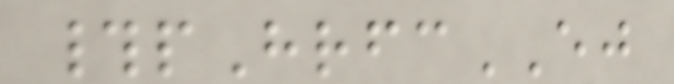#pHrfcEJ
